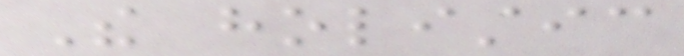The holistic
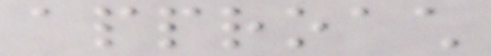approach
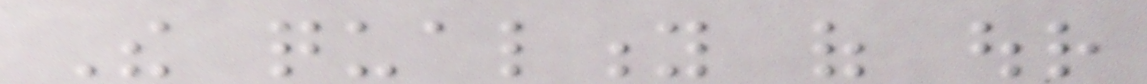The quality of our
